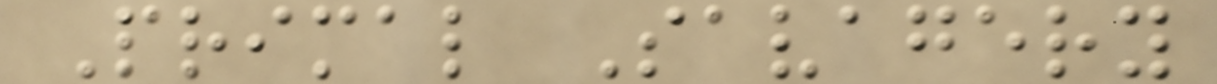Primal Savagery
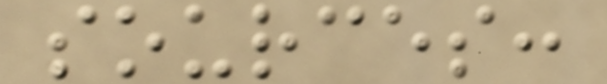sources:
